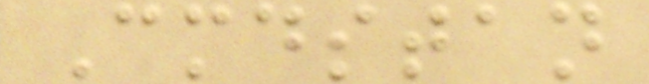Cmdstan
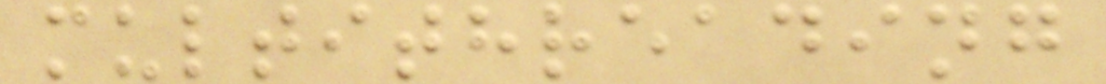multithreading
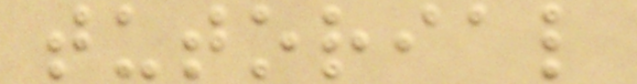tutorial
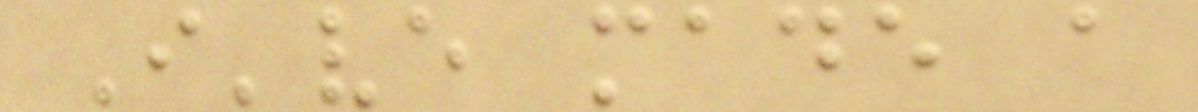I've made a
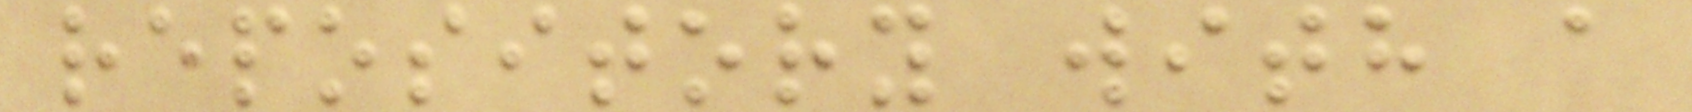repository with a
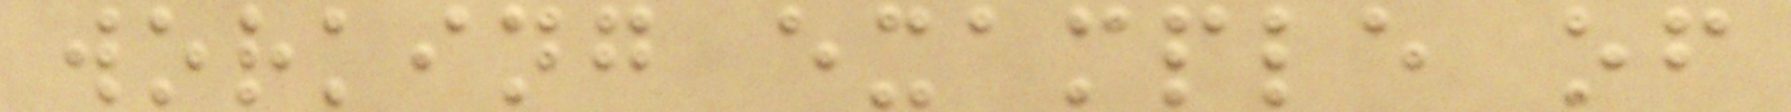working example of
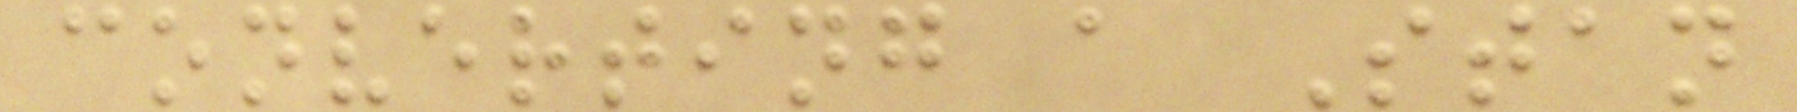converting a Stan
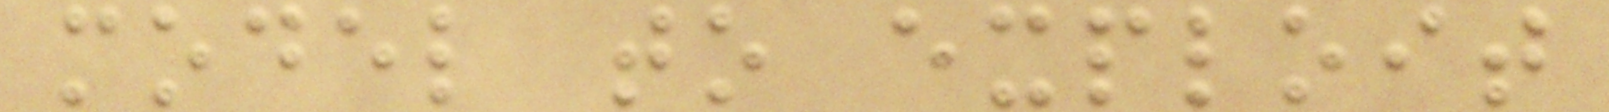model to exploit
